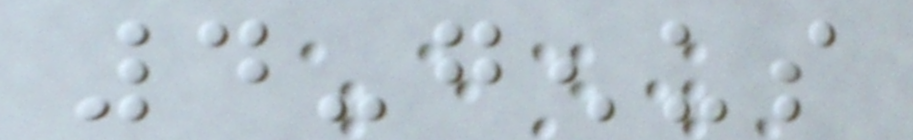4-genus
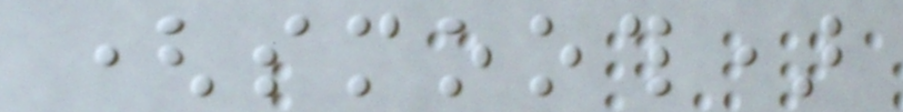(smooth)
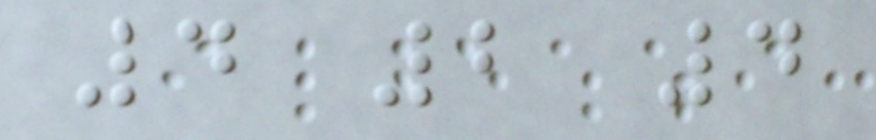4 2 4
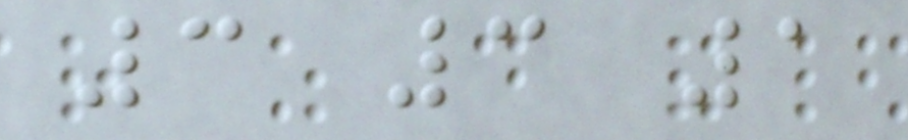3 3 1
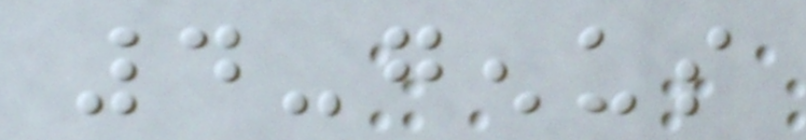4-genus
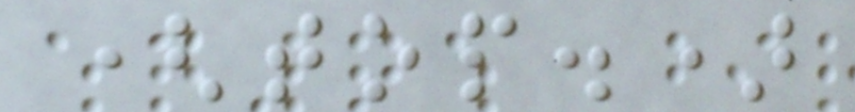(top.)
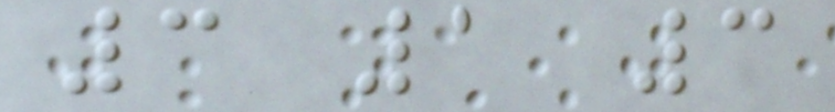3 1 3
